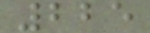225
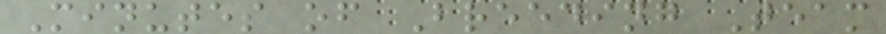Minutes of Breeding Team
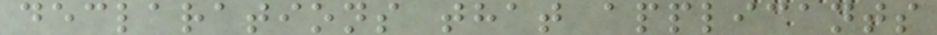declarations that applicants
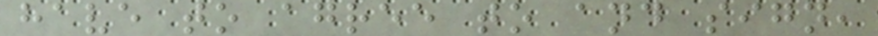have to agree to and sign,
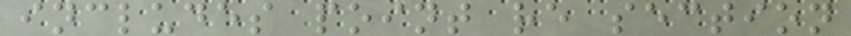includes point re section
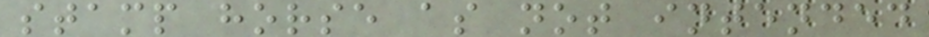stamp horse as not intended
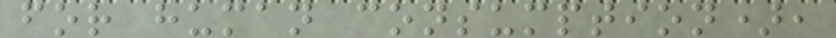for human consumption),
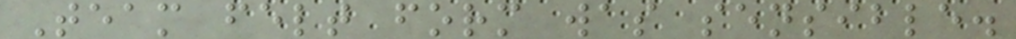Team felt form was sensible.
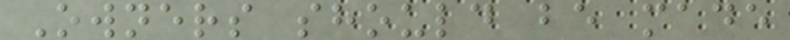Owners should be made
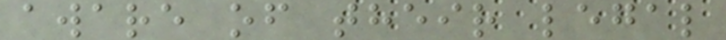aware of their legal
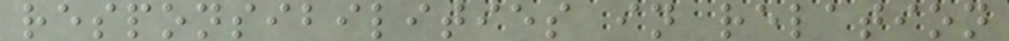responsibilities in relation
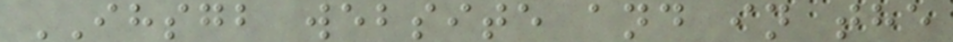IHSGB website and in the
